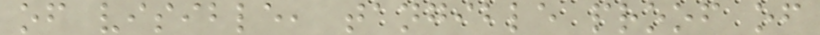of visible, tangible proof of
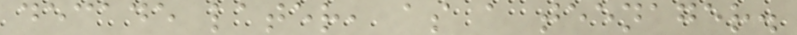decade later, as a teenager.
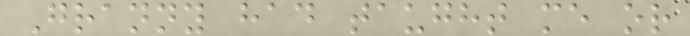Granny had taught me or
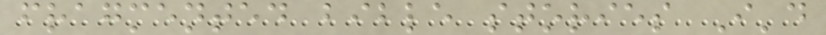fragmented bible stories I'd
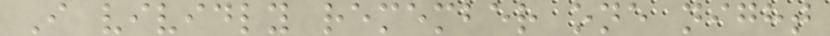I vividly remember one night
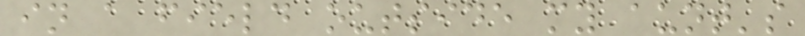in a field outside my aunt's
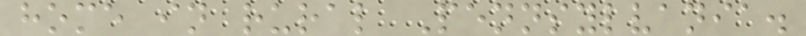home in rural Pennsylvania.
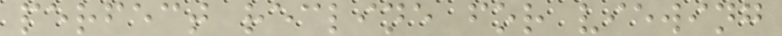perfect recline for viewing
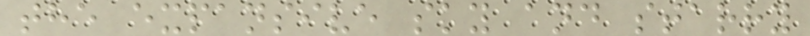the expansive sky and starry
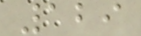129
